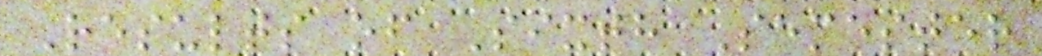Results of Sixth Semester
